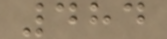484
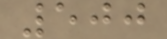500
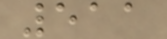511
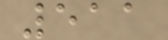511
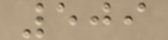509
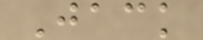Jack
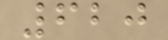620
